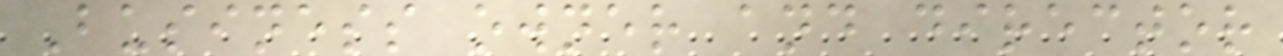Business owner and director
